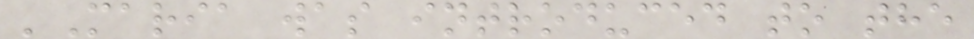'Maria was introduced to the
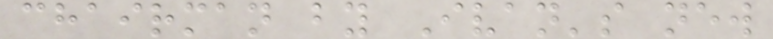chairman by Ivan's new
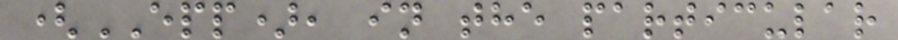(EPP), in the particular
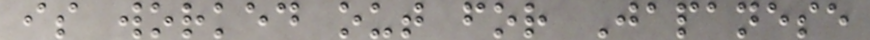is worked out for Japanese
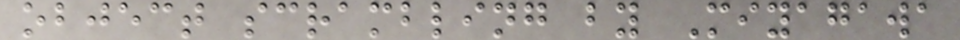object scrambling by Miyagawa
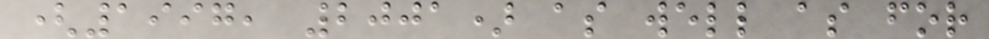(1997, 2001) as well as for
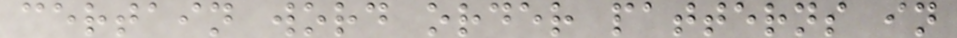certain word order patterns in
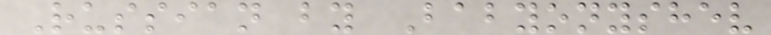Russian by Babyonyshev
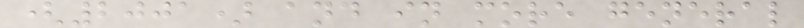(2001) and in more general
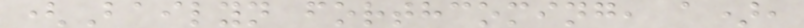(Bailyn forthcoming, a),
